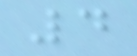4
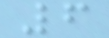6
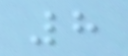8
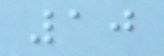10
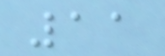11
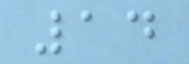14
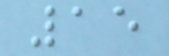15
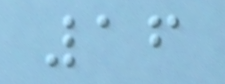16
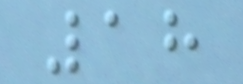18
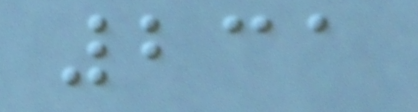231
